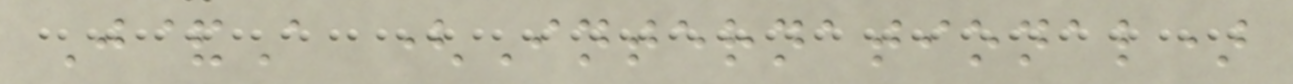J&A (International)
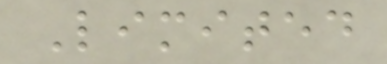Limited
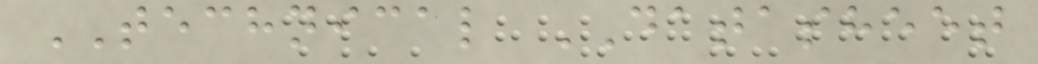TECHNICAL DATASHEET
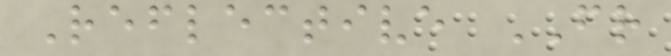Reflective FR
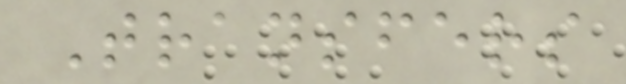Transfers
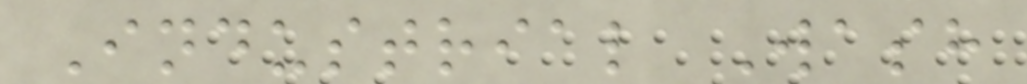Industrial Wash
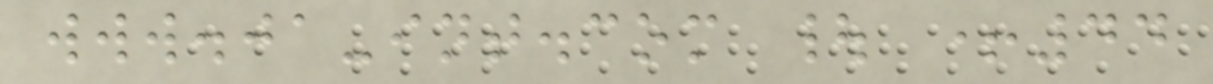www.ja-int.com | +44
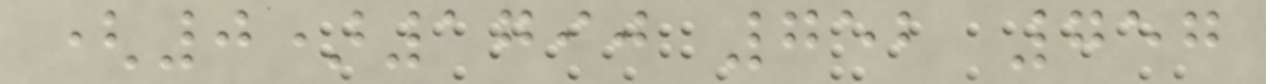(0)1790 752 757
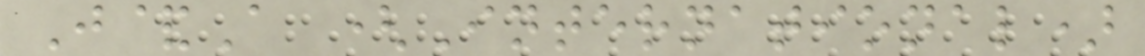J&A (International)
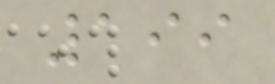199
